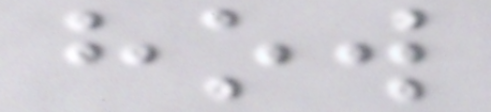how
